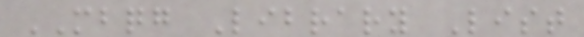MBQG Library List
